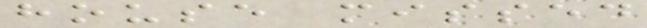house missed
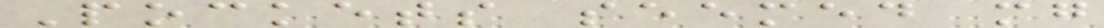Pockets seemed mg
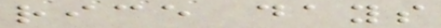rice days
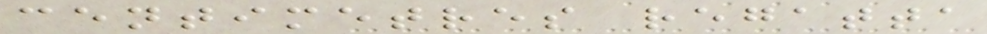centimetres regatta
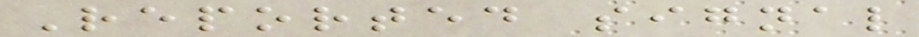Reported signal
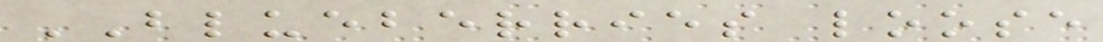BLUEBERRIES loose
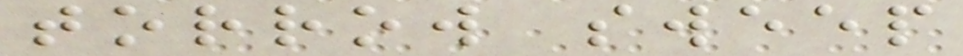torrow sweep
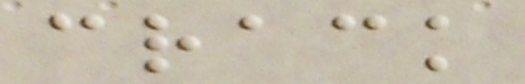crack
